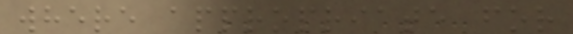where appropriate for
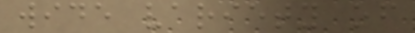wide variety of
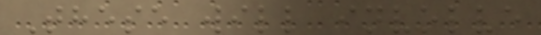These will involve
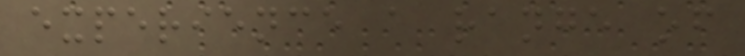experience a range of
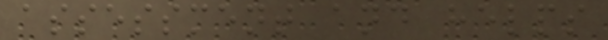assessment and helps
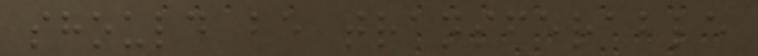should be transferable
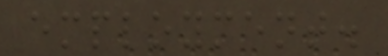employment.
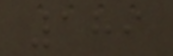189
